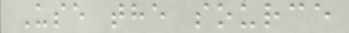Use the source
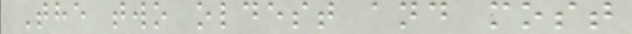The two oldest and most
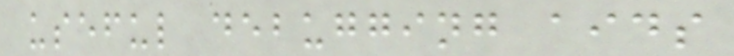useful debugging aids
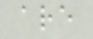are
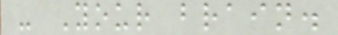- Your brain.
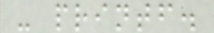- printf.
